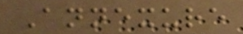Annexure
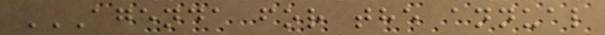AGENDA FOR THE ANNUAL
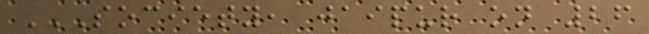SOCIETY, JAIPUR ON 26
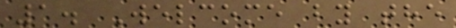1. Welcome by the
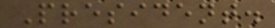President.
